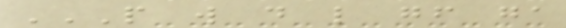P W D L GF GA
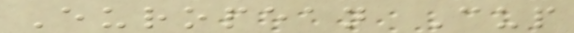European Cup
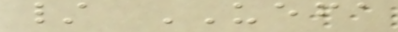/ UEFA
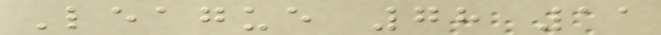League 78 11
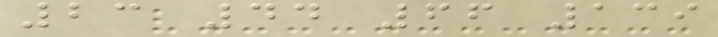23 44 66 139
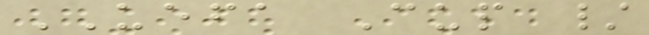UEFA Cup /
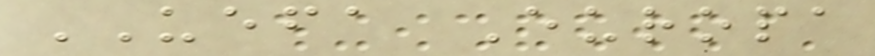UEFA Europa
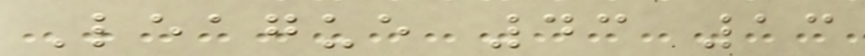League 43 13
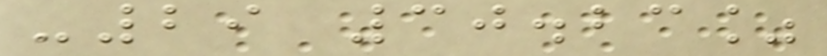-29 30.23%
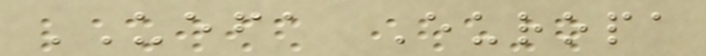UEFA Europa
